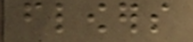flowers
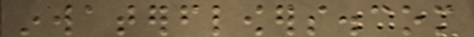inwaterflowers.com
